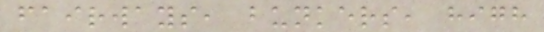fairways, bunkers, high
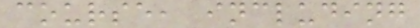course, including
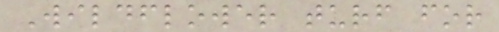Wildflower turf for
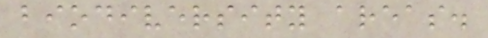biodiversity areas.
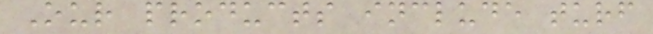Our products include turf
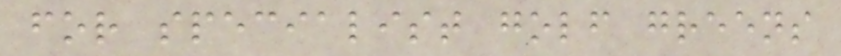for specialist golf greens
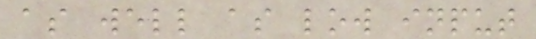as well as low input
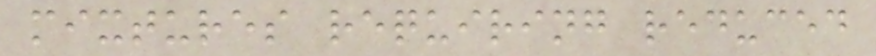mixtures requiring reduced
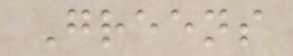Greens
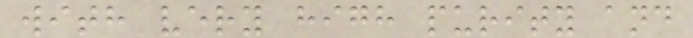with very high purity and
